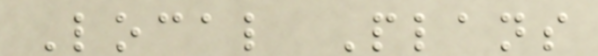Local Plans
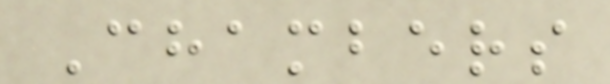Chambers
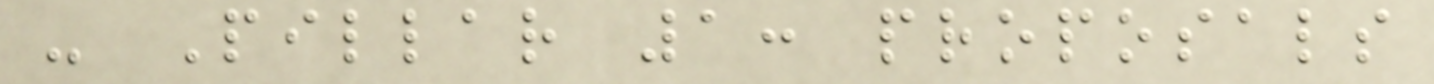- Pillar 1: proposals
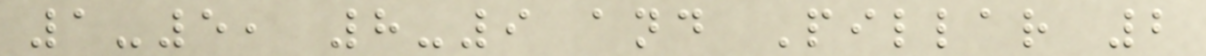1-5, 8-9 and Pillar 2
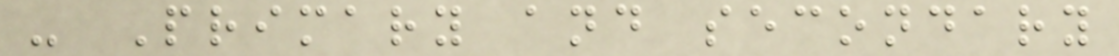- Primary and secondary
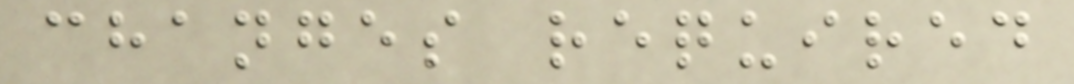changes required
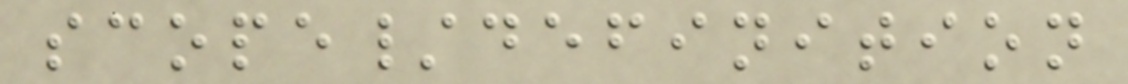scope/definition
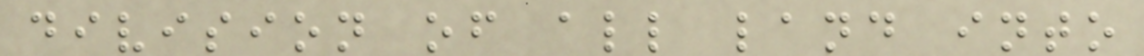division of all land into
